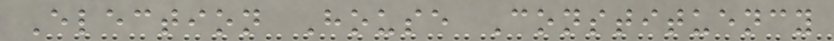Election House Constituency
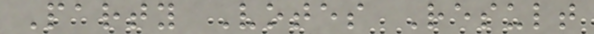Party Votes Result
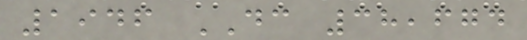1946 DC 38,674
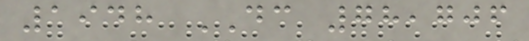1948 DC 78,706
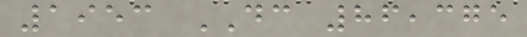1953 DC 86,375
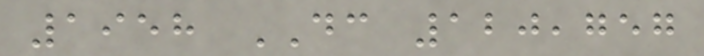1958 DC 120,757
